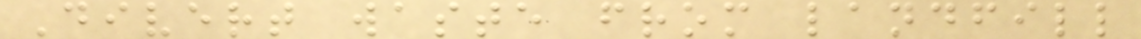Divert waste from landfill
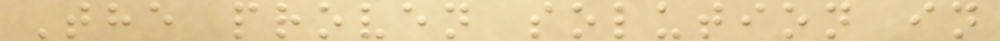The proven solution in
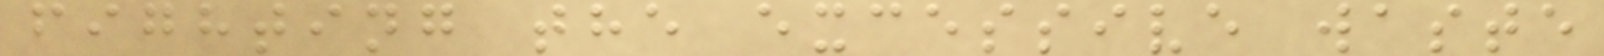fighting the excessive waste
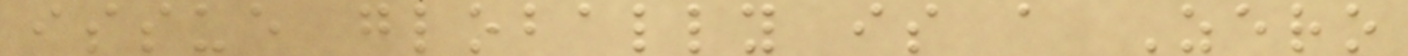issue globally is a Zero
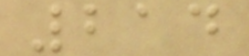214
